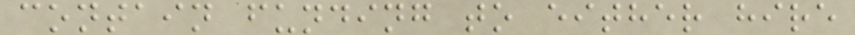contain funding to either hire
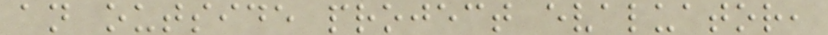an outside project evaluator,
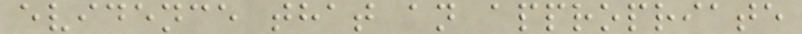evidence that an appropriate
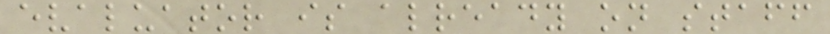evaluator is already on staff
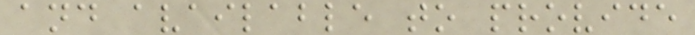and available to provide
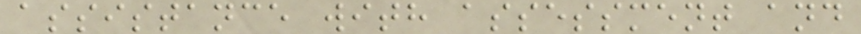assistance with assessment and
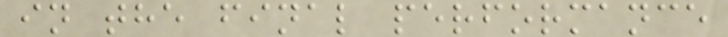in the final performance
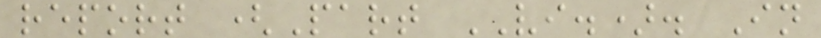report (Part VI.). In
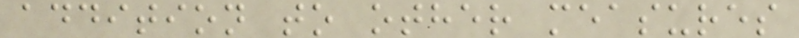addition to other measures
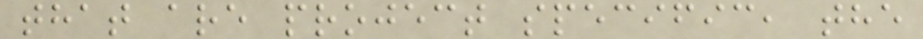that are project specific, the
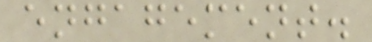engagement.
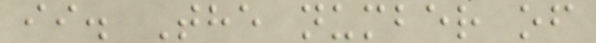ii. The number of
